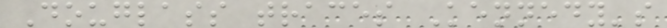Douglass traces Kennedy's
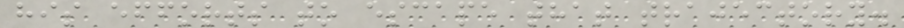his efforts to escape that trajectory.
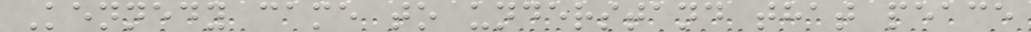Kennedy came to understand that peace
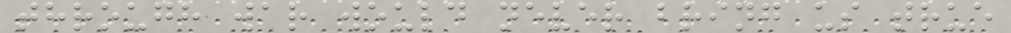through war would never bring us true
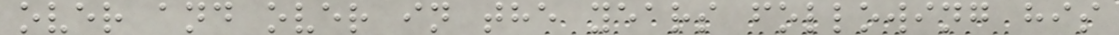over and over in the years following his
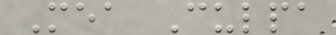Mea Culpa
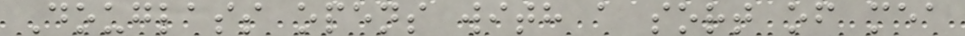Douglass opens with a sort of mea
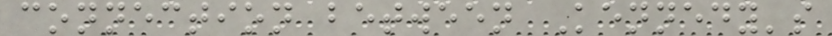connection between Kennedy's
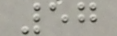57
